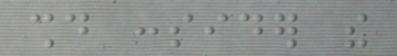should consider the
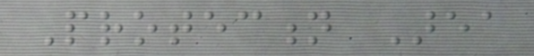Protection Area
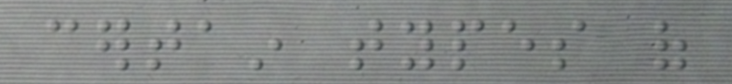certain types of
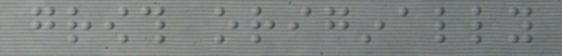growth originally
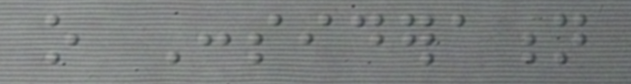o Consideration
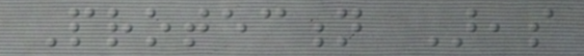Protection Areas
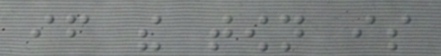if the town is
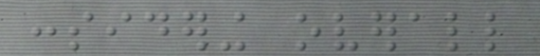considering overall
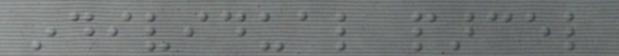individual parcel
